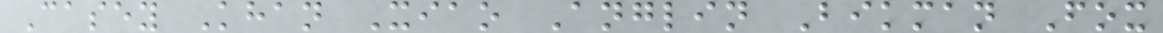Casey Khan Xiao Anglin Bikman Fox
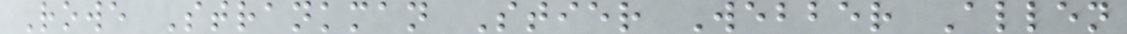Rowe Strankman Stier Webber Allen
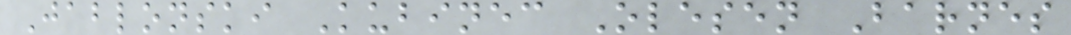Jablonski Kubinec Olesen Barnes
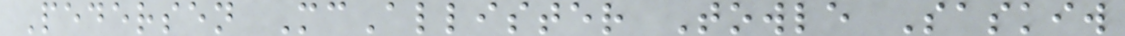Pedersen McAllister Towle Saskiw
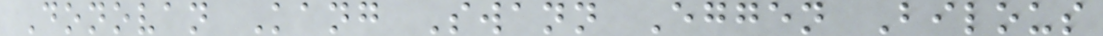Donovan Kang Swann Eggen Bilous
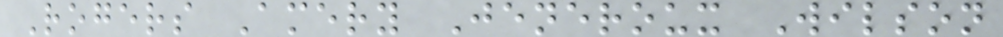Rogers Amery Jeneroux Wilson
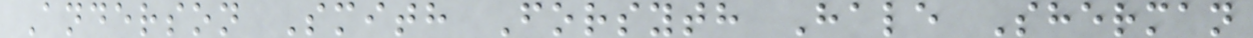Anderson Smith Forsyth Hale Sherman
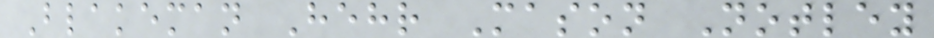Blakeman Hehr Mason Notley
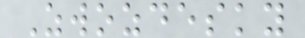Zwozdesky
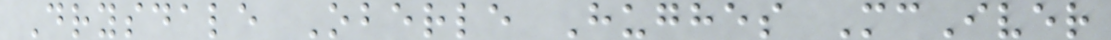Drysdale Oberle Hughes McIver
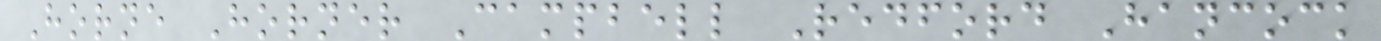Horne Horner Campbell Redford Hancock
